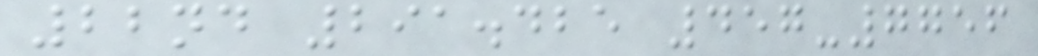22nd 291.425 457-7756
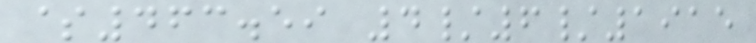$463.59 4/6/1915
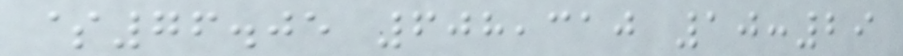$76.05 608,310 10:29
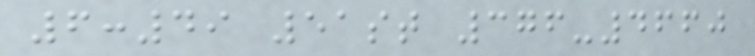6:49 51st 376-4660
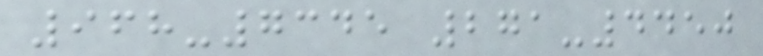968-7345 271-4450
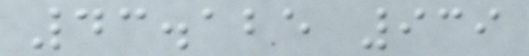43.125 939
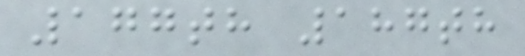177th 187th
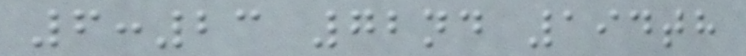6:23 72nd 194th
